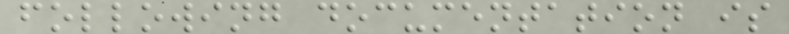following documentation is
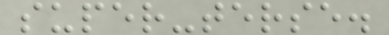super-terse.
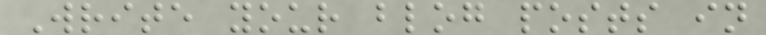Write your blog posts in
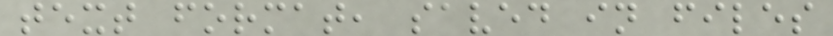text format, saved in files
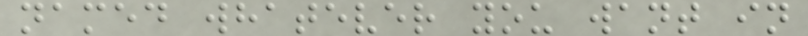named whatever you want in
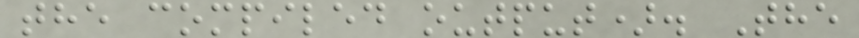the compiled output). The
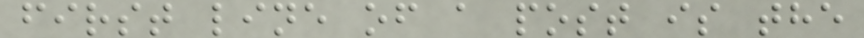first line of a post is the
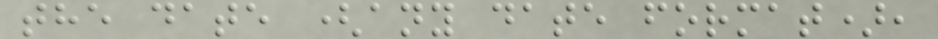the date (any date format),
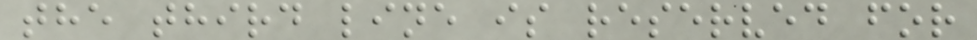the third line is reserved for
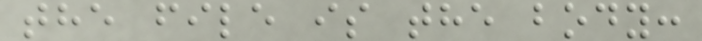the file is the body:
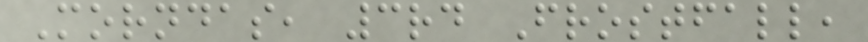Morndas, 3rd Frostfall,
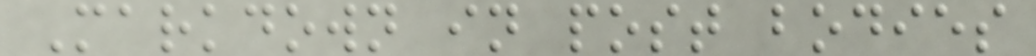Markdown in post bodies
